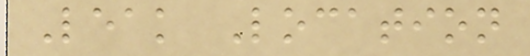Leak Location
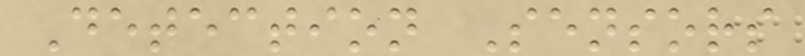Detection Sensors
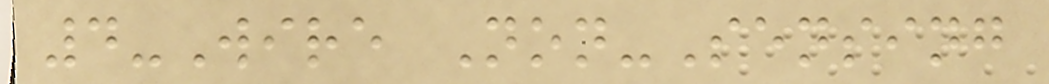4-Wire Non-Sensing
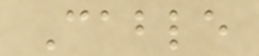Cable
